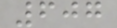607
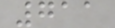711
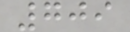709
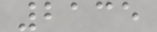2135
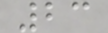23
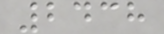2438
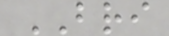BRI
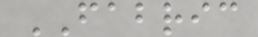FABRIC
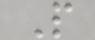P
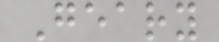Geary
